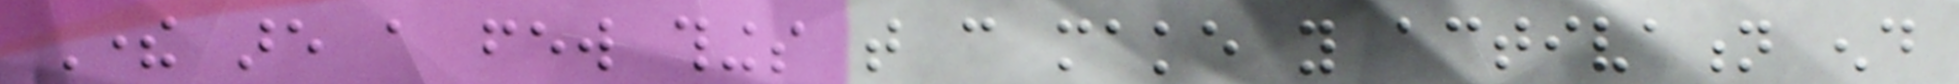There are a few things that can make you activation end
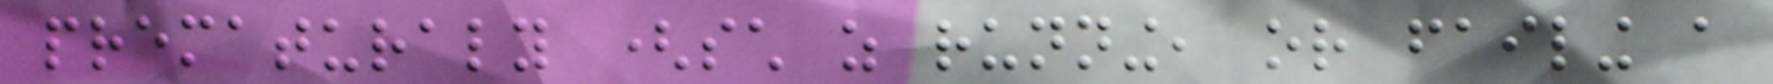prematuraly (such as running, or failing a
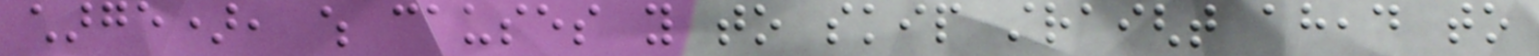charge), which causes you to skip straight ahead to
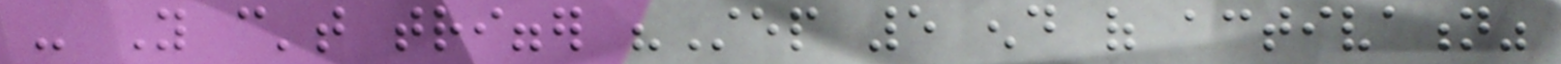- You can't trigger "Step 5 end of activation"
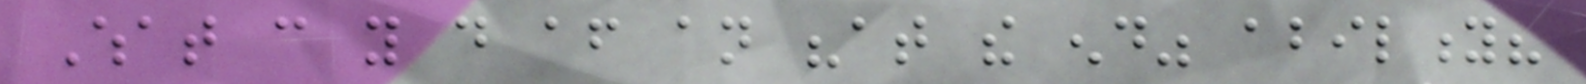What can you do after an "at the end" ability?
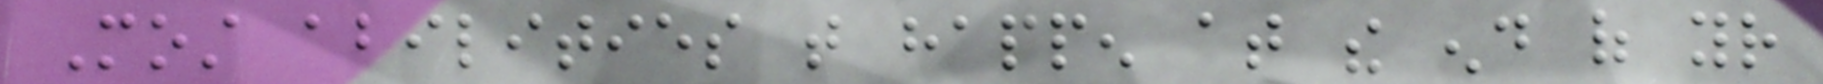Most abilities that happen at the end of your
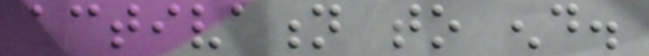activation to end.
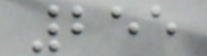255
